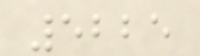5225
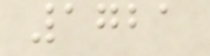1721
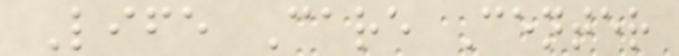Life Care Center
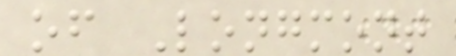of Longmont
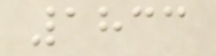1833
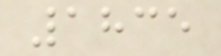1835
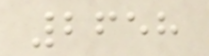2658
